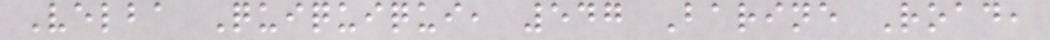Velba Quiquiqui, 547 Barine Road,
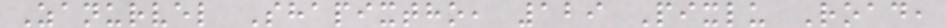Zanurvel Shapixtho, 129 Pixlu Road,
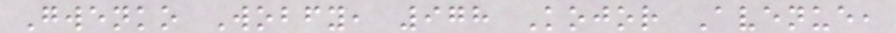Gwenko Wobfy, 978 Kojor Avenue,
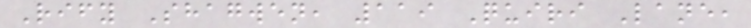Rify Shagwen, 119 Quiri Lane,
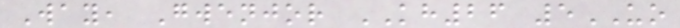Way, Gwenjor KH26 5UO
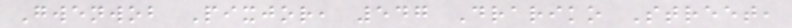Gwenwob Pixjor, 547 Drariko Street,
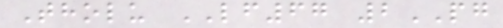Tholu LF67 2PG
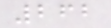262
